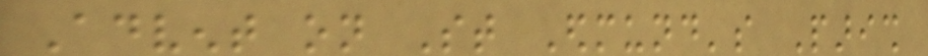Advent on St Edmund's Parish
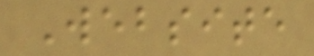Website
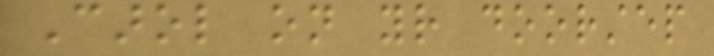Carol on your doorstep
